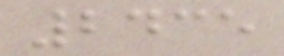2435
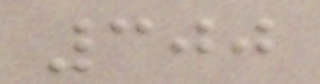300
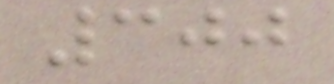300
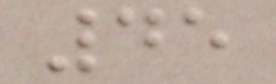45
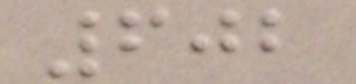602
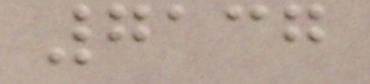7137
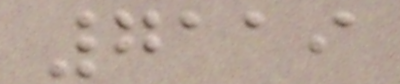7119
